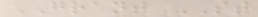GRANT ST
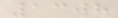1308
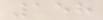158
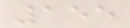155
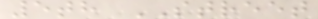5th STREET
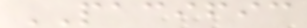PACIFIC
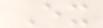Ex
